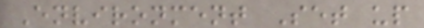Environment Set up
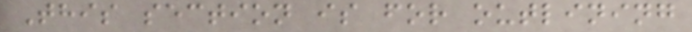This section is for outlining
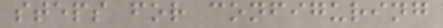steps for configuring
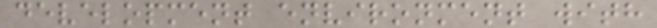development environment with
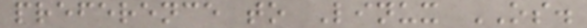preference to Linux OS.
